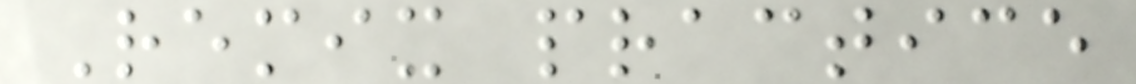Remix practice
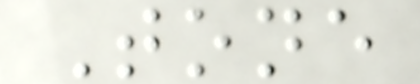Tone
